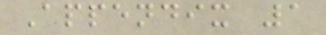Appendix 1
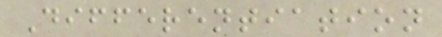Differentiation
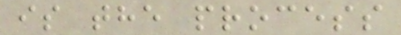is the process
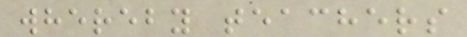whereby teachers
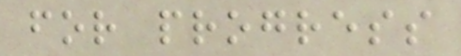for progress
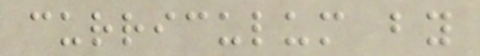curriculum by
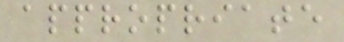appropriate
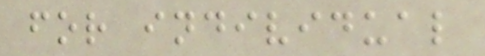for individual
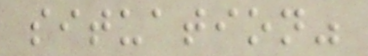situation"
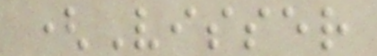(Visser
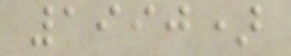1990)
